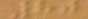80
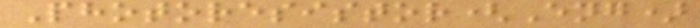Photoresistor(Eng)
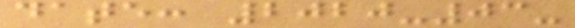date: 2020-03-
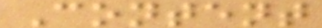Content
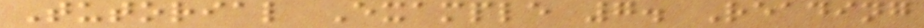Tutorial Example 7. Reading
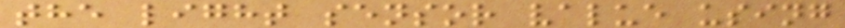the light sensor value using
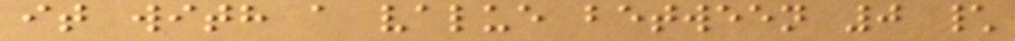it with a value between 0 \
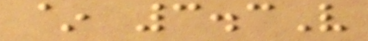~ 3.3V
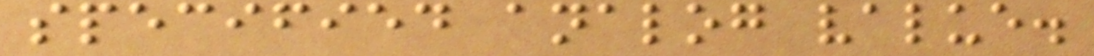specified analog value.
